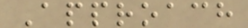Approach
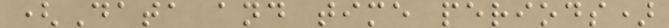(Data and time periods)
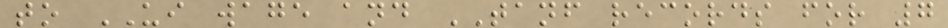to UI wage and TANF records for 7
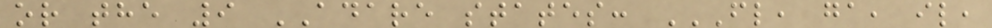or the 9 ADARE states: FL, GA, IL,
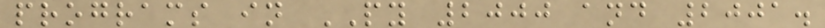programs in PY 2000 and 2001.
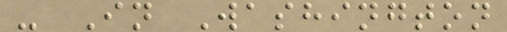- In Washington
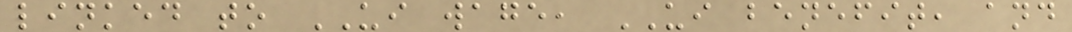linked to UI wage, UI benefit, and
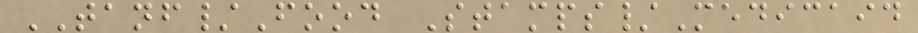TANF/Food Stamps/Medicaid
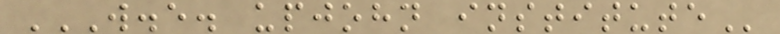W.E. UPJOHN INSTITUTE
